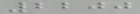2200
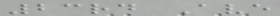23rd Ave
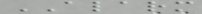ALARM
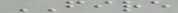FIRE
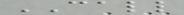CALL
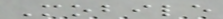Mobile
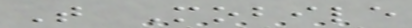T Mobile
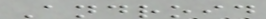Android
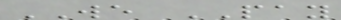WE PAY
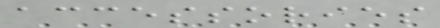accessories
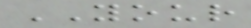YOUR
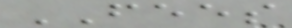FEES
